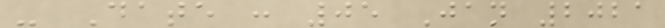- Date : 05 Jan 2021
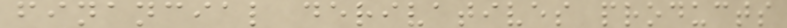financial derivatives products
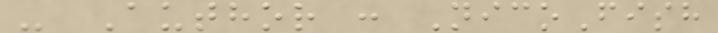- Author : NicoFish
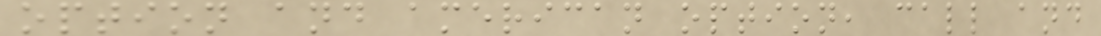option and american option, call and
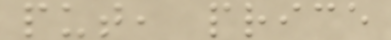put, price
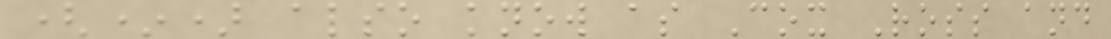(*) also know as Cox Ross and
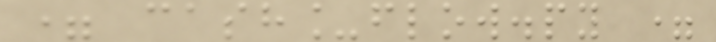= cash_flow.py =
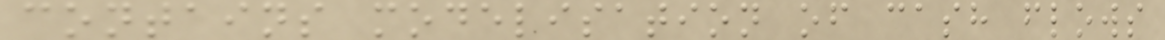contains modelisation of cash flows
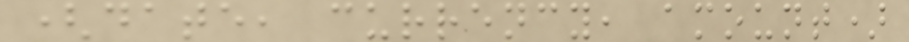(date, currency, amount)
